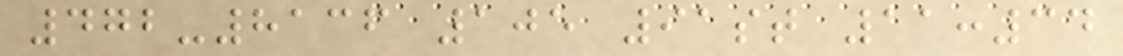472-8136 105 91st 11:34
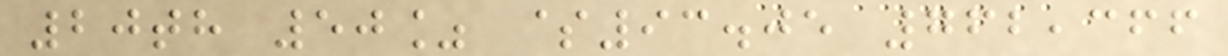20th 50% $93.05 762,366
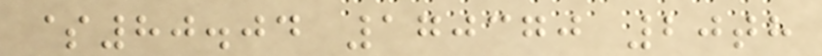$80.04 170370 20th
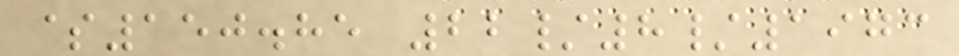$150.85 22/8/1973
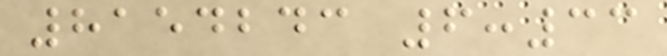8154243 6:33
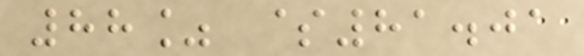88% $81.01
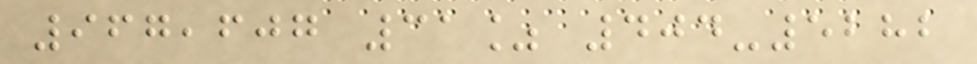967,607 31% 404-5282
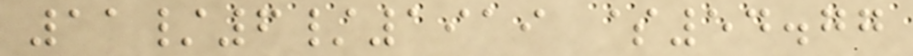11/6/1919 $54.77
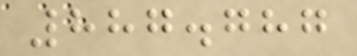887.787
